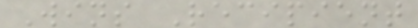Wins Recipient
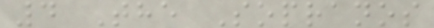4 The Sopranos
